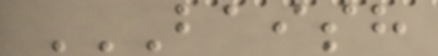BAISH
